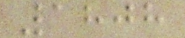1808
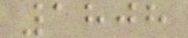1808
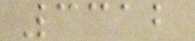3312
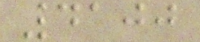4100
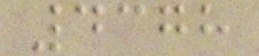4378
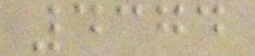4374
